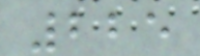225
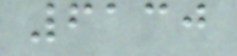6130
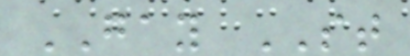GAY ST
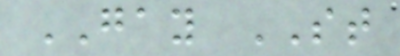GAY ST
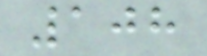108
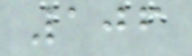106
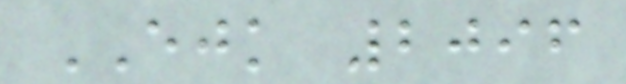EJK 2096
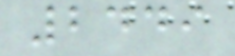2449
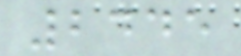2445
